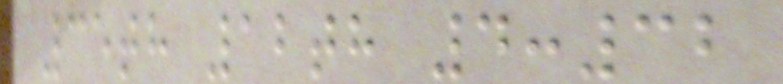35th 12th 4:32
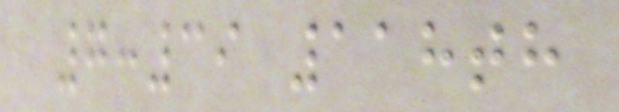7:39 118th
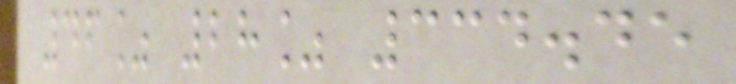46% 28% 334.45
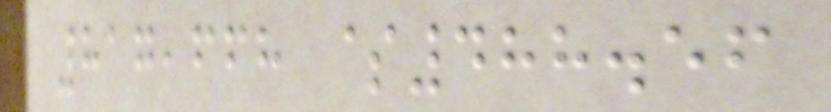817,668 $488.56
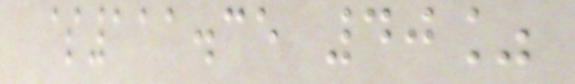$111.35 40%
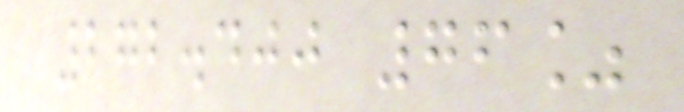272.400 76%
